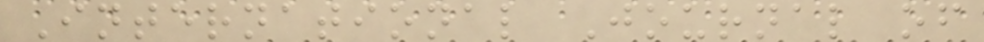International Journal of
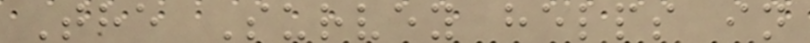The Survey helps in
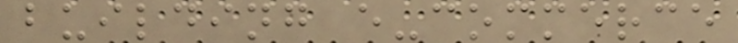building e-commerce
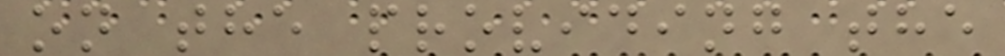on the providing the
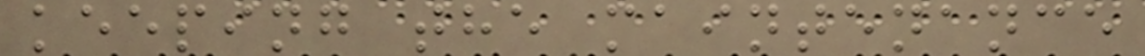keeping the maintenance
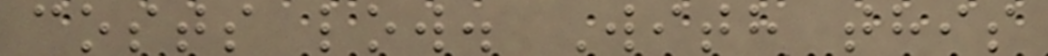costs low. With this
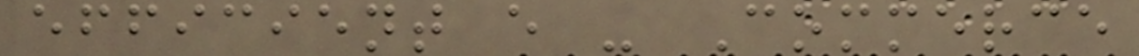efficient e - Commerce
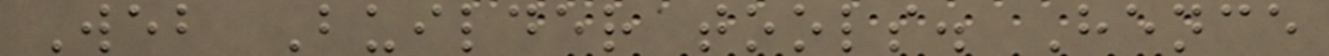Web Builder tools. Hence
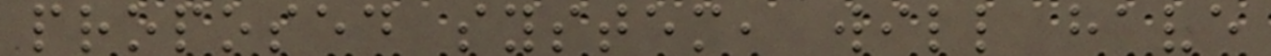proposed system, will have
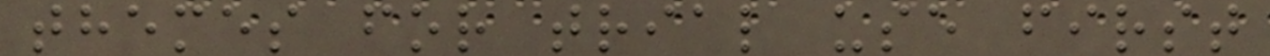themes for trial use first
